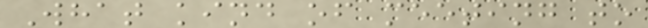What kind of meeting to
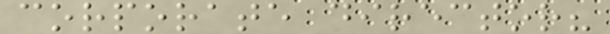corporate director?
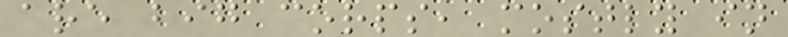are big corps, mostly in
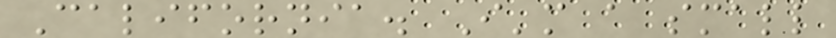California. I'm a small
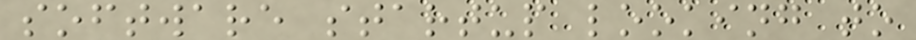software startup looking to
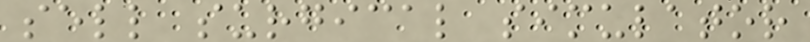sell surgical simulator
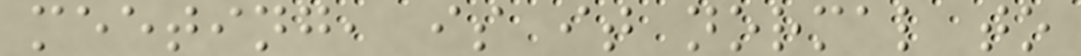meeting, is it normal to
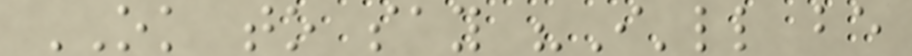OK to say "I'll be
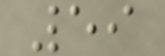59
